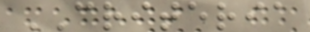CRITERIA
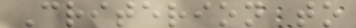Criterion to
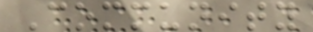Community
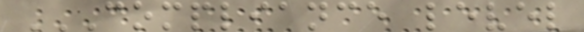COMPLIANCE LEVEL
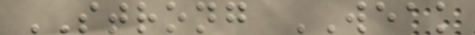STRONG WEAK
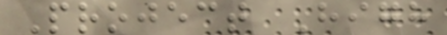Project High
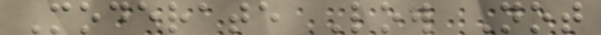Moderate Low Not
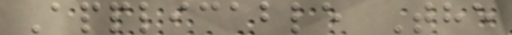Applicable The
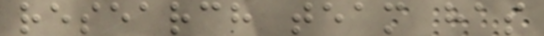research team has
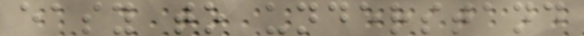easy to understand
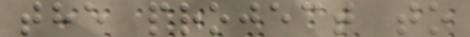the project to
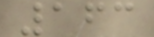163
